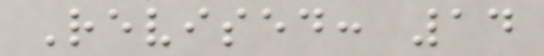Revised: 14
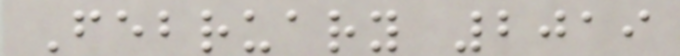February 2019
